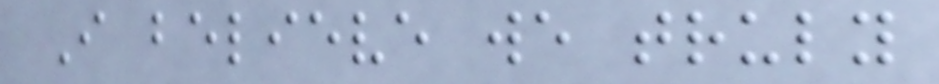I believe we truly
